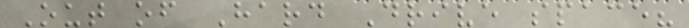Out of Hard Drive space?
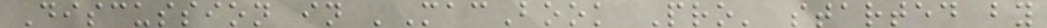Discussion in 'MacBook Pro' started by
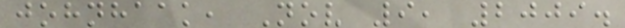johnhaak, Nov 9, 2009.
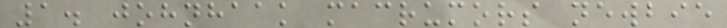1. johnhaak macrumors newbie
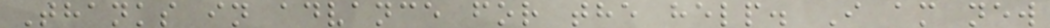Thanks in advance for the help. I am new
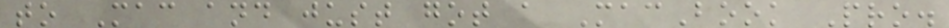to Mac and just got a MacBook Pro.
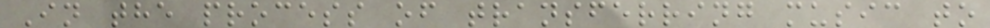In the process of transferring music to
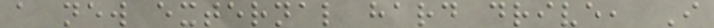a new external hard drive, I
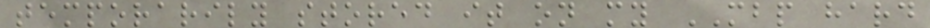temporarily stored it on my MBP hard
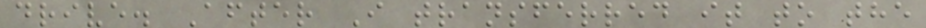drive. After I transferred it to the
